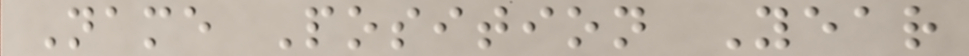Name Position Year
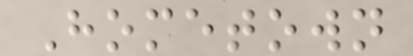Hometown
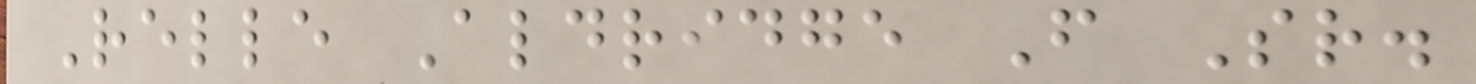Relle Aldridge F Sr.
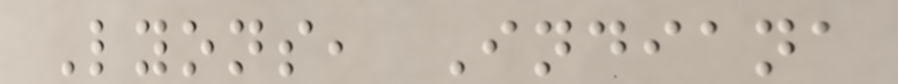Lyons, Indiana
